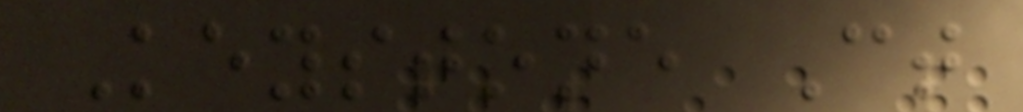Keystone Ct
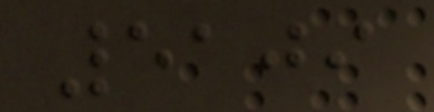5109
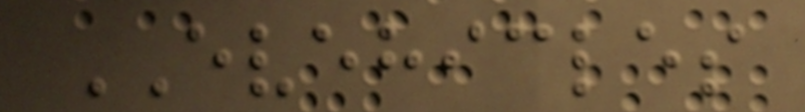EVEHICLES
